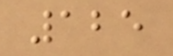125
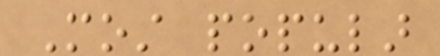Most popular
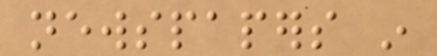newspapers in
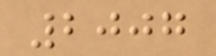2007
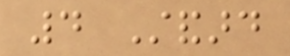4 Standard
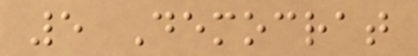5 Democrat
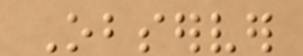Observer
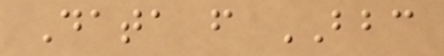Data from BBC
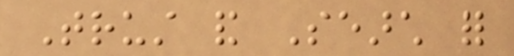Trust and Search for
